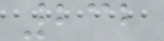232
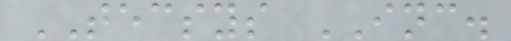TECSYS INC.
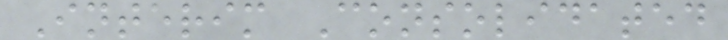Interim Consolidated
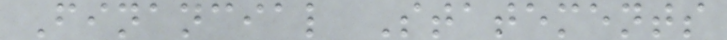Financial Statements
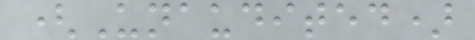(Unaudited)
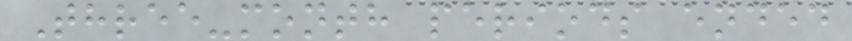Three-month periods ended
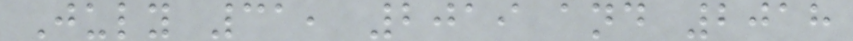July 31, 2019 and 2018
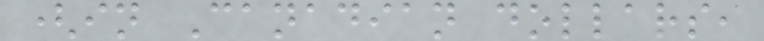(in Canadian dollars,
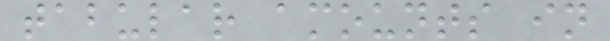tabular amounts in
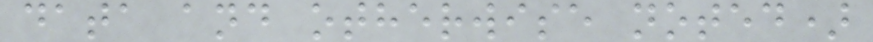data and otherwise noted)
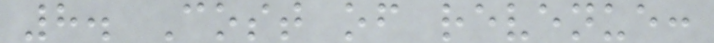8. Cost of revenue:
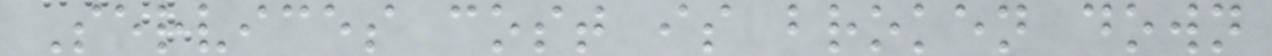Services cost is broken down
